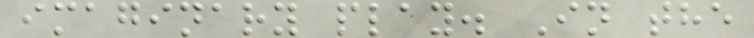imaginary play. In the
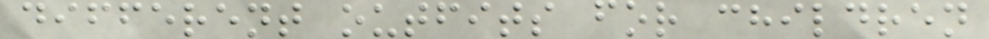different outfits for children
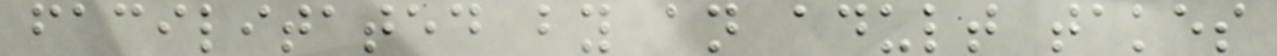facilitated by an adult takes
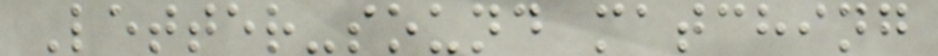Letter-sound matching
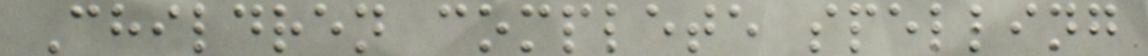Children complete spelling
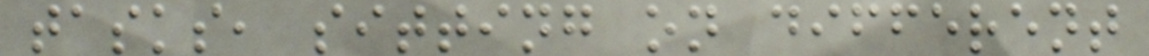tasks, sitting on different
